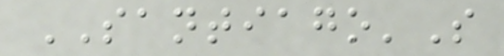SANTIAGO'S
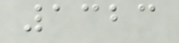1323
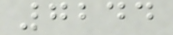7244
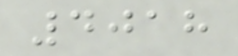4018
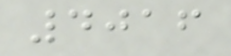4016
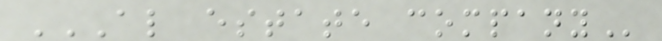AL ESTATE COMPANY
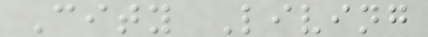City Living
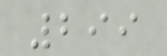299
